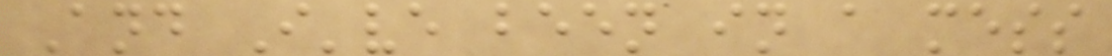And I've been in a mess
